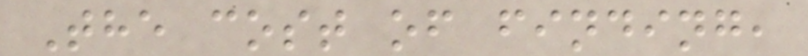The cost of finding,
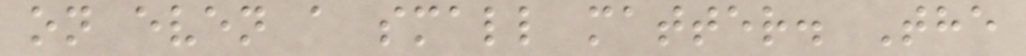on even a small matter. The
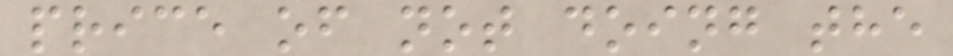price of not doing the
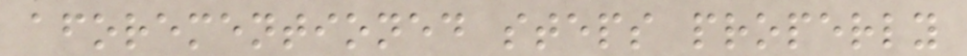aforementioned steps properly
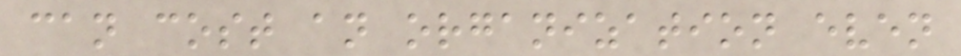can cost an organization even
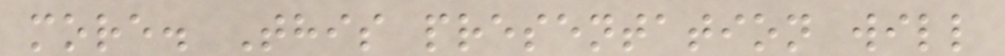more. This presentation will
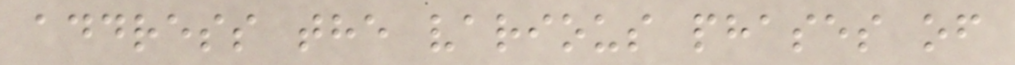address the various phases of
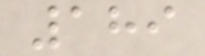189
